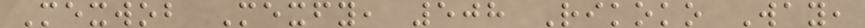Mexwob Mexfy, 508 Rikoko Way,
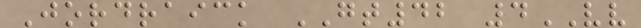Jordraick GT42 4VV
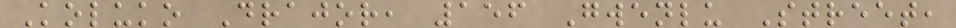Koluko Drajor, 156 Gwenlu Street,
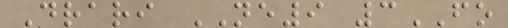Drari NE9 3FO
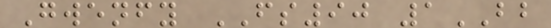Gwenfy FS90 1BB
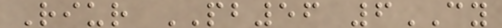Riur PB56 6CY
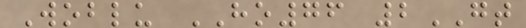Woblu HO76 2GT
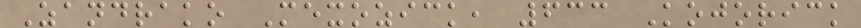Zandrako Mexozick, 633 Kojorick
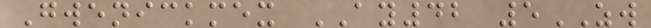Gwenickmex AY42 5ZW
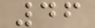46
